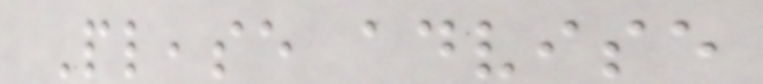Please advise
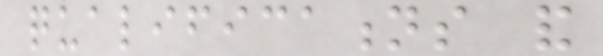qualifications and
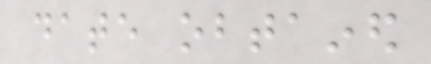date obtained
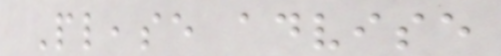Please advise
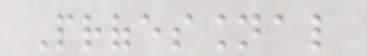Professional
